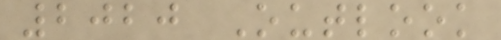2020 Outlook
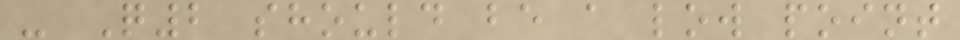- Q2 should be a low point
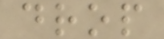drop
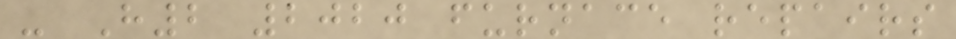- H2 2020 furnace repairs
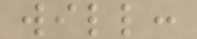will:
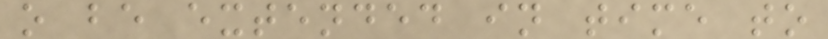o be extended in time to
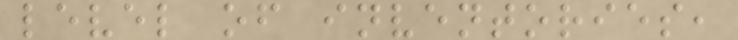level of inventories,
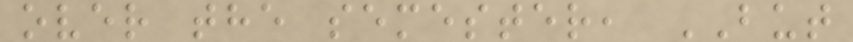over the semester, BUT
